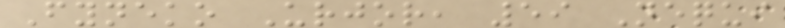Fyneko Urjor, 59 Nequi
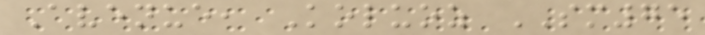Avenue, Koluoz SM75
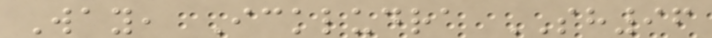Way, Ickludra SH96
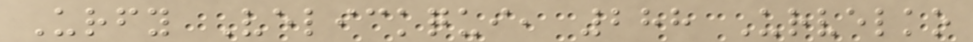Urfy Velickqui, 288 Urvelko
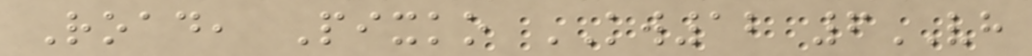Road, Pixko KW12 6VH
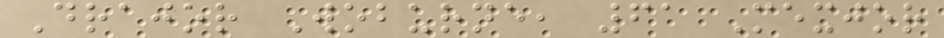Drajor Woburne, 61 Mexjor
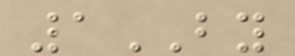1BY
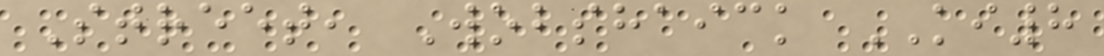Street, Wobshaick KI8
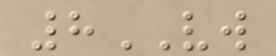8VW
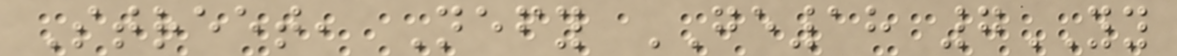Street, Nefy GE18 7YY
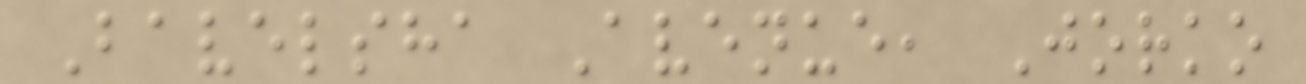Bavelsha Avenue, Jorko
